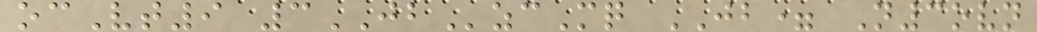ocVt9 3JBzcMq JB= N3ovn
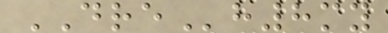DREh8my
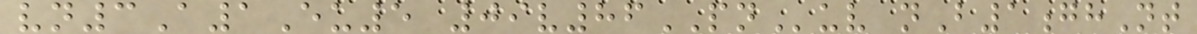vn3A1Eu5 09v86PNuv nB1ghNt
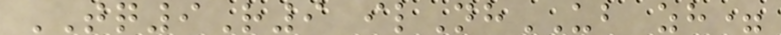TQ9R9 ilNhUB zh=
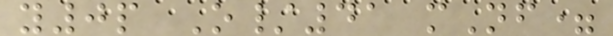y0p O/41 mNf=
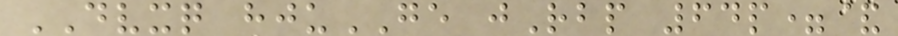DVXQ hjuGE jRbp 64p=&
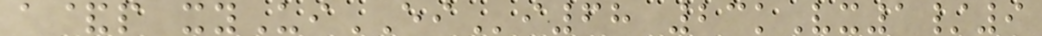a&p xyUiEIi68 23kVx1/9
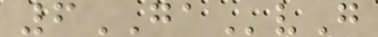6GAvG
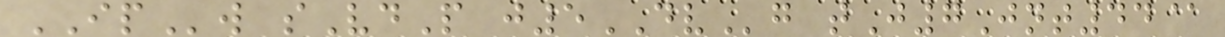IPw sVdP j5DVg tJ7Jnt44@
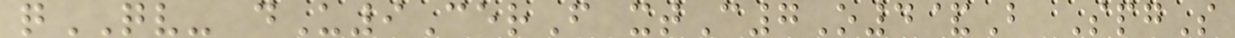qQV- dU9CerF xtC7O4&B SpgS
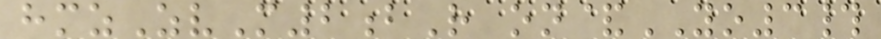hmzZvM2bR on&YO3#
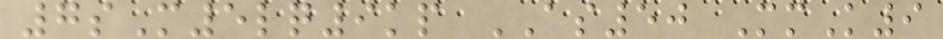7sM5lq9kp AS50 MmK9
